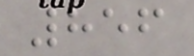856
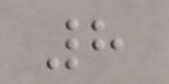8
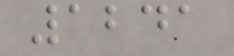1241
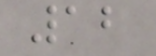12
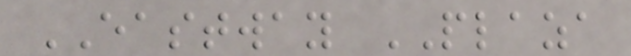EASTWAY PLAZA
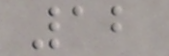12
